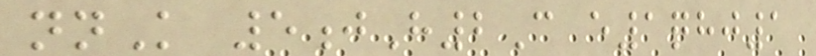nnK 5jH2C e1qhj1
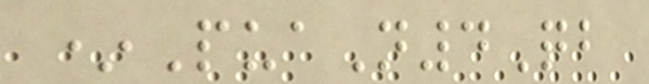*PuaN4Qb
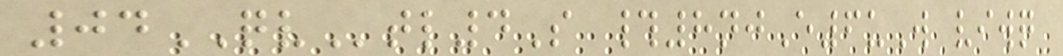04QVtl4S #8njE6uW viwq
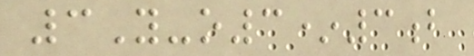3Y-o3*3b
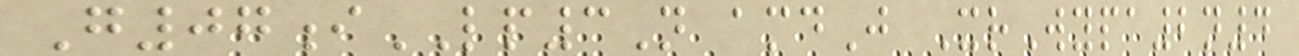G07iLP3N amdJ XrWypa2n4
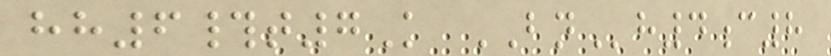hh6#t7K BNh4c8
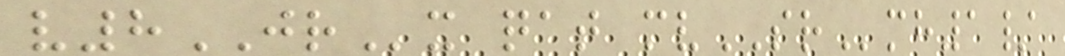v8JRx qat mvSRmh1/
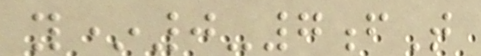y*0-7fT
